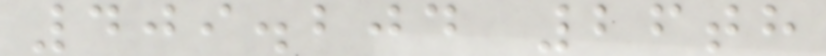409.204 26th
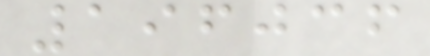196036
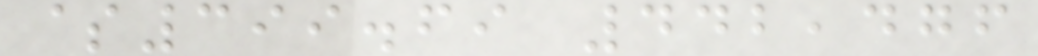$399.69 442,476
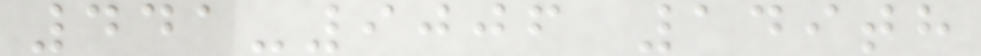441-9006 149th
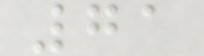71
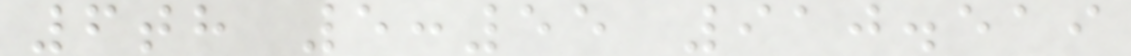6th 5:55 910.519
